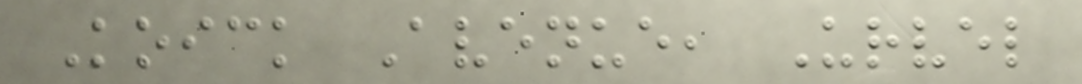Koick Avenue, Urvel
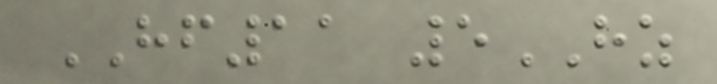HF11 5HZ
